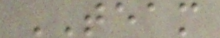TEAM
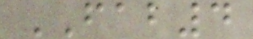FAB4
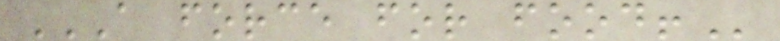A FORCE FOR FOOD!
